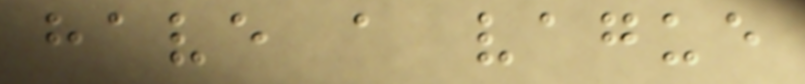have a vague
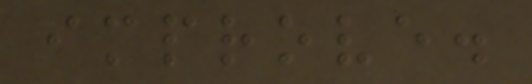improve.
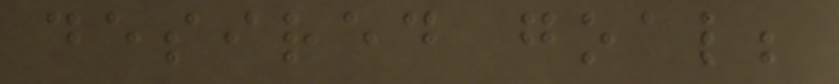desired goal;
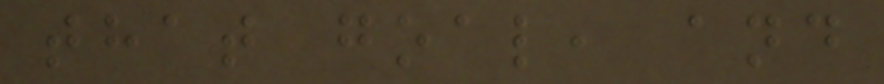that goal, and
